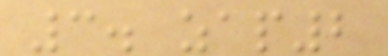3. zap2
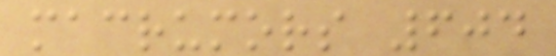macrumors 604
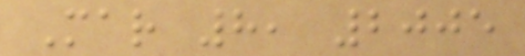Mar 8, 2005
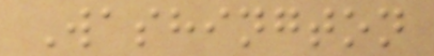Washington
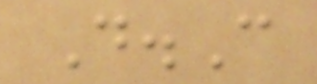D.C
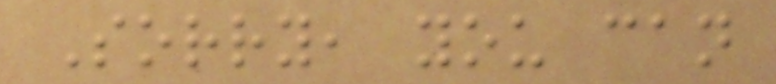Sorry, you can
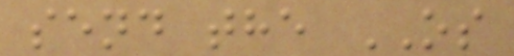send the OS
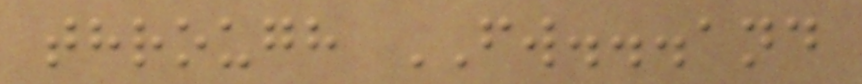through FW...and
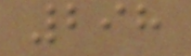298
